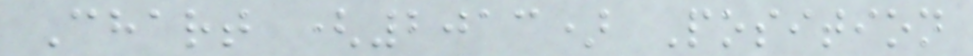Chart (2013) Position
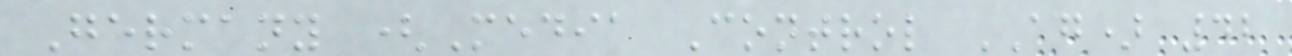Germany (Media Control AG) 42
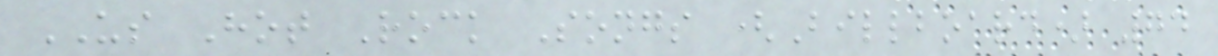US Hot Rock Songs (Billboard) 74
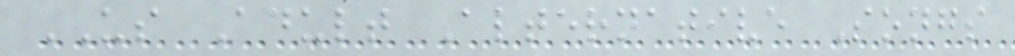US Adult Alternative Songs
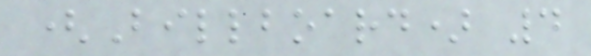(Billboard) 4
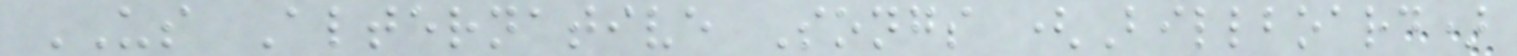US Alternative Songs (Billboard)
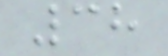38
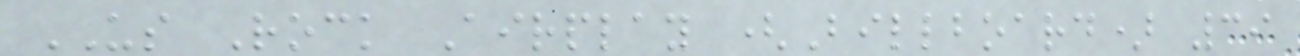US Rock Airplay (Billboard) 39
